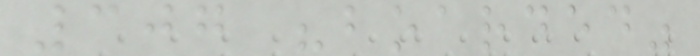307 "boarded"
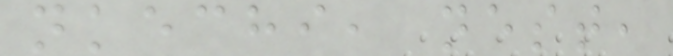nkechi, nest,
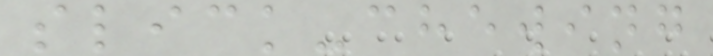slick-chewing
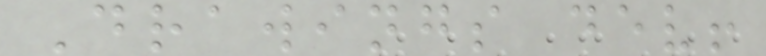Drawings dev!
